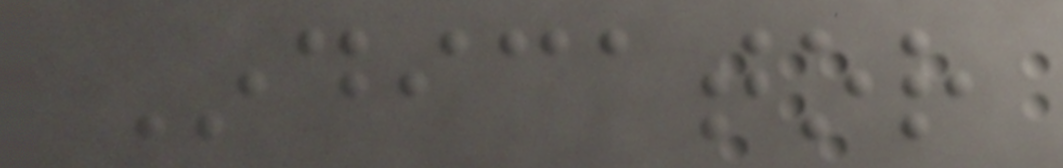Indicator
